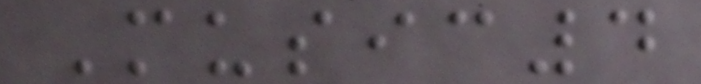Music4
